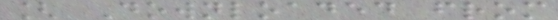[ Downloaded from
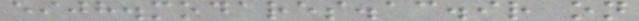eijh.modares.ac.ir on
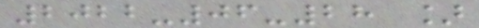2022-06-28 ]
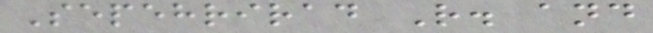Sepehrirad R. and
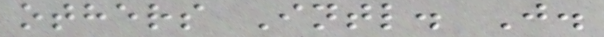others Intl. J.
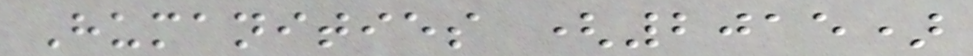Humanities (2015)
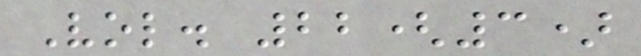Vol. 22(3)
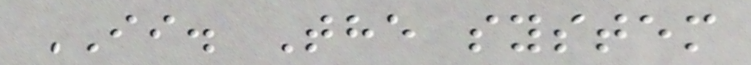II. The system
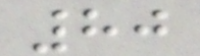80
